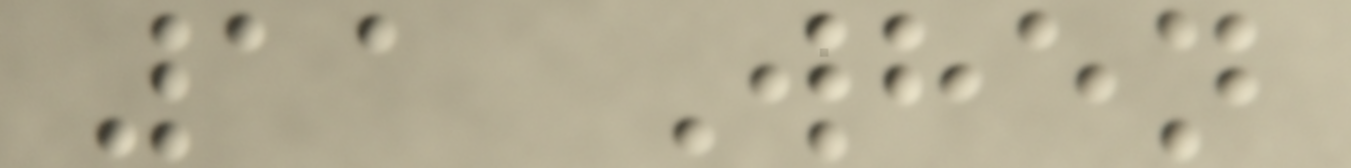11 When
